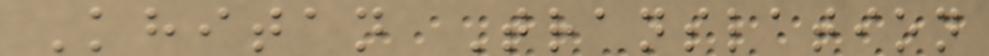Khitan Translation
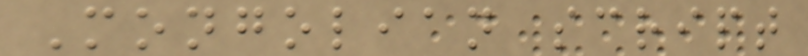Mongolian script
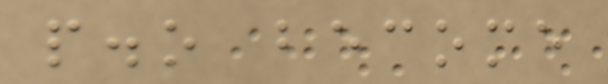p.o become
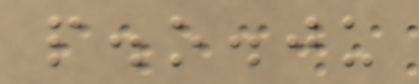p.o.ju
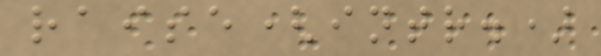raise(intr.)
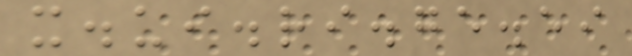x.ui.ri.ge.ei
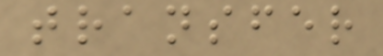transfer
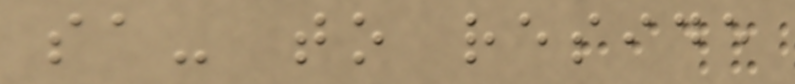sa- to reside
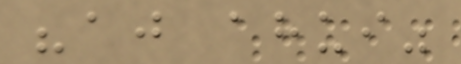"aj ahui"
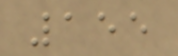155
